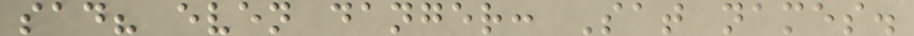sad? even danger: Sat names.
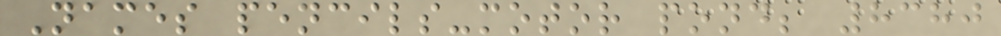Names pencils-motor pond; 8380
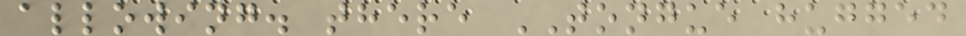allowing. there TONGUE hugged
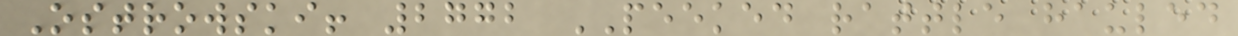Ostrowski! 2772 PEEKED rattle hauled
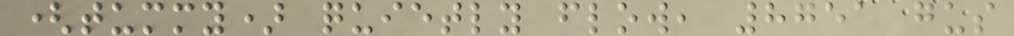(tummy) quietly flow, 8751 gus
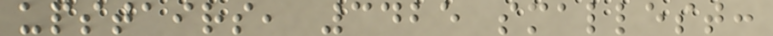upstairs, 3425 smallest:
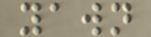yawn
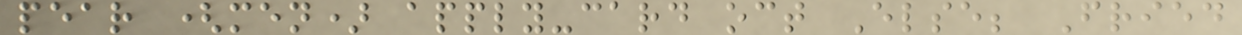pear (men) apply-card oct Else; Fried
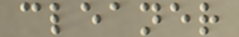cleaner
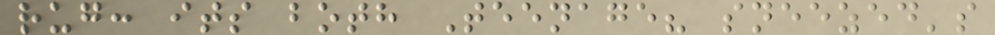rug: its both Teenage? sneezed's
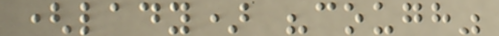(lady) "cough"
